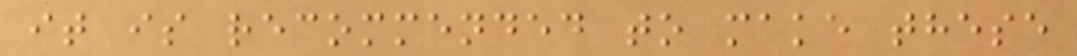it is recommended to make these
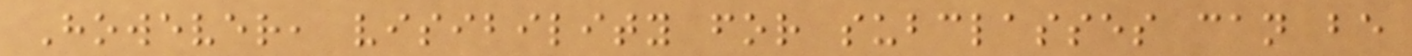However, visibility for subclasses can be
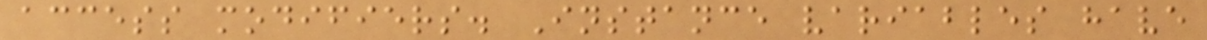access modifiers. Instance variables have
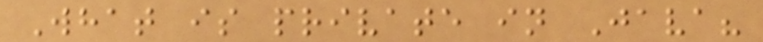What is private in Java?
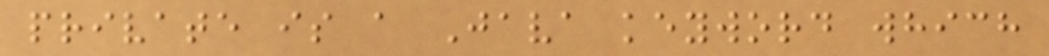private is a Java keyword which
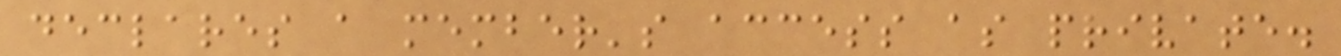declares a member's access as private.
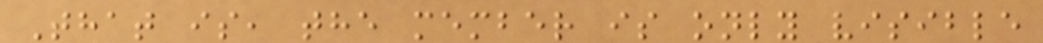That is, the member is only visible
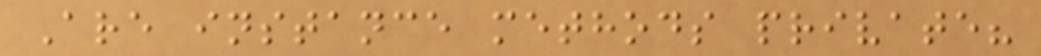Are instance methods private?
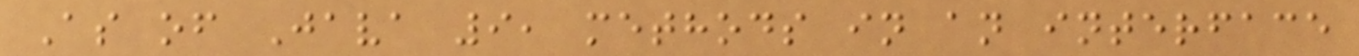As of Java 9, methods in an interface
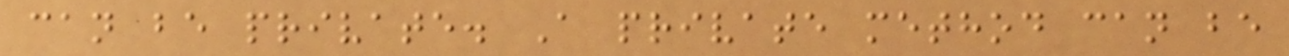can be private. A private method can be
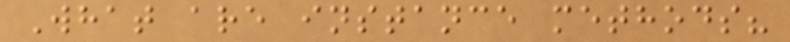What are instance methods?
